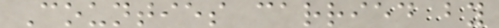Counties carried by
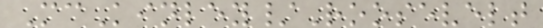McKinley/Roosevelt
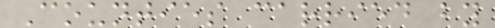Counties carried by
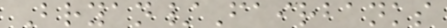Bryan/Fairbanks
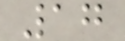17
